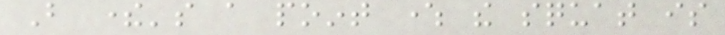But there's a point where the squat is
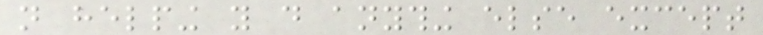not helping you do anything else except
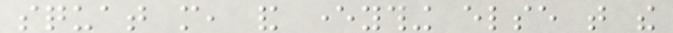squat more, and everything else that the
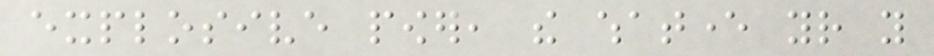explosive power, the whatever your you
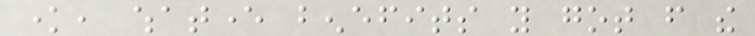know, whatever benefits you got from the
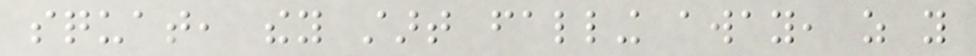squat, they start falling away, as you
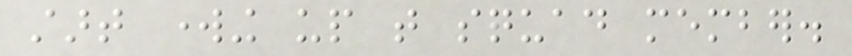start working up that squad member.
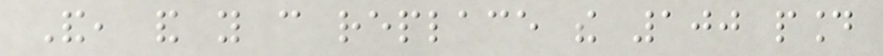And, and you can replace the 100 pound
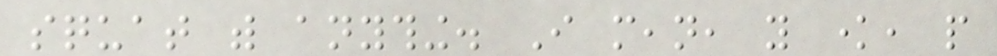squat with anything. I mean, you know, people
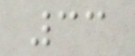33
